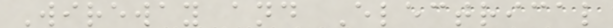Wireway and Electrical
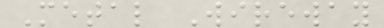Metal Wireway
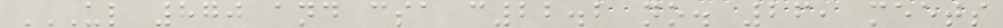UL 870 AND CSA C22.2 NO. 26, MEETS
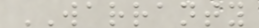WARRANTY
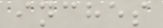inches
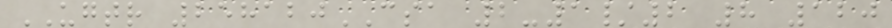UGTR 258120CSA 2-1/2 8 120
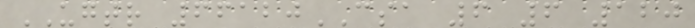UGTR 66120CSA 6 6 120
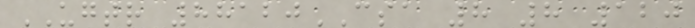UGTR 88120CSA 8 8 120
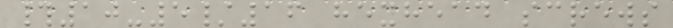#10-5/16 hexhead screws
